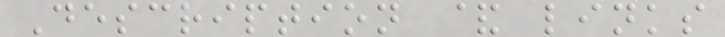Description & links
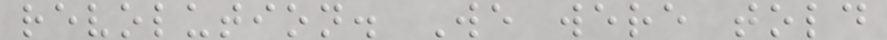revolution. We were told
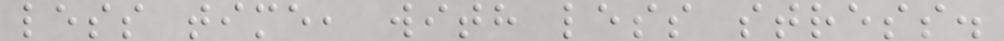less time, with less stress.
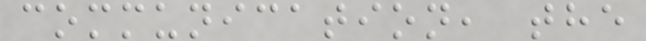communication, the
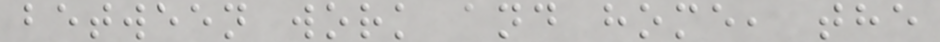between work and home, the
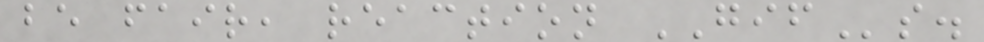be fair, reaction GIFs.
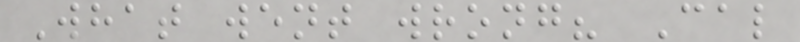What went wrong? Cal
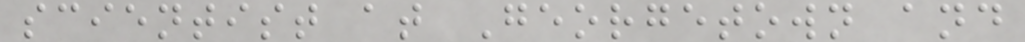scientist at Georgetown and
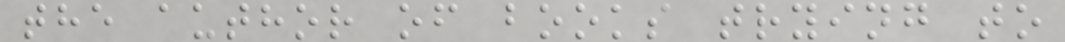the author of books trying to
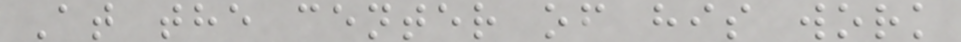At the center of his work
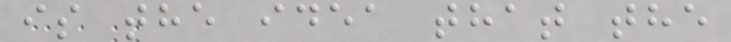is the idea that the
